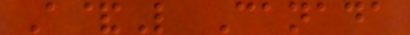A&L Canada
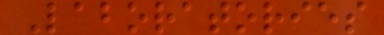Laboratories
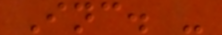Inc. -
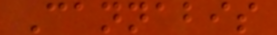Cannabis
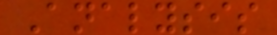Analysis
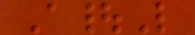A|L
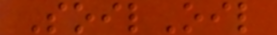SoilOil
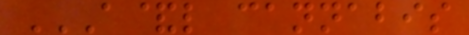A&L CANNABIS
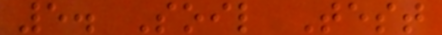5. Soil Test
